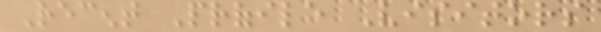Recent Profile Visitors
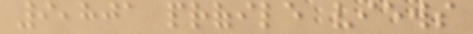9,801 profile views
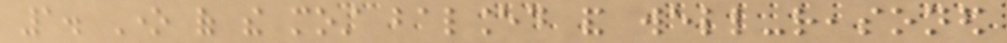1. One of the most balanced and well-reasoned
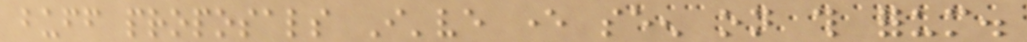buff proposals I've ever seen on this forum.
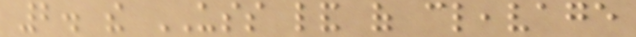2. the USS land of cleavage
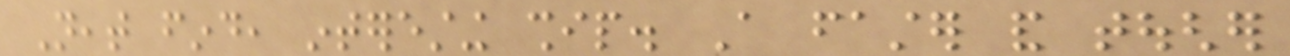Neat find, interesting ship. A faster and tougher
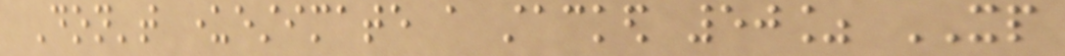Don't underestimate a stacked 50% XP
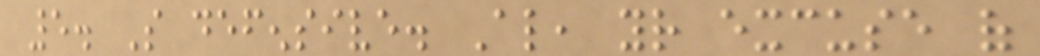5. So defensive. Also, your excuse of
